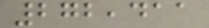272,411
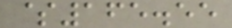$165.55
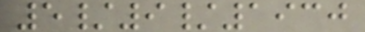5/9/1930
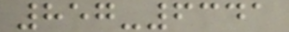857-6341
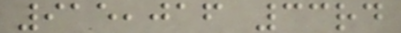915,016 33rd
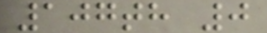107th 0
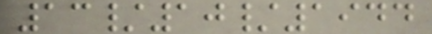13/10/1944
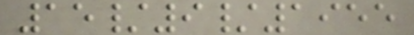15/9/1955
